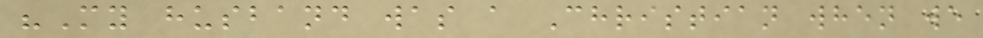"My husband was a Christian when we
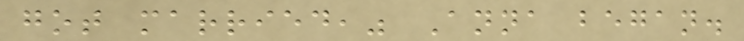got married," Anna began.
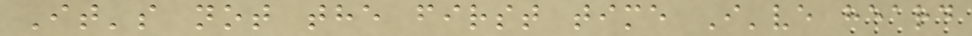It's not the first time I've heard
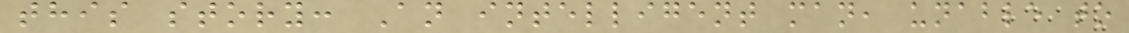this story: An intelligent man, unable to
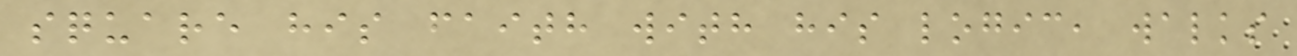square his faith with his logic, walks
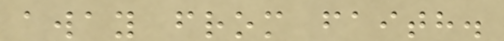away from faith.
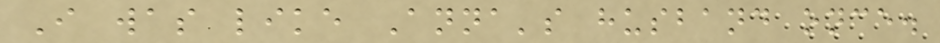I was like Anna's husband once.
